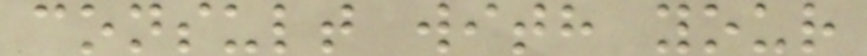consult with your
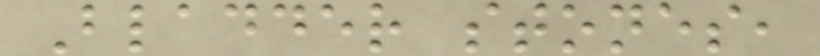Bladder stones,
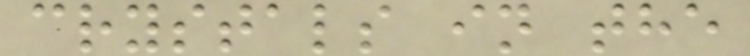crystals in the
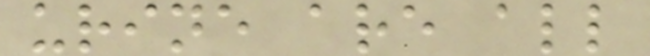urine are all
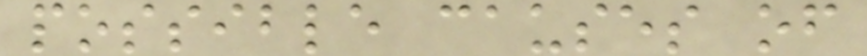possible causes of
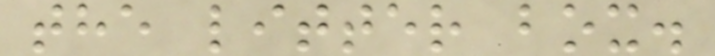the litter box.
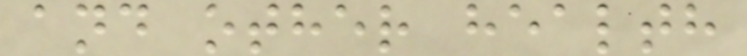and other health
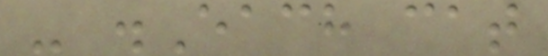- .Each cat
